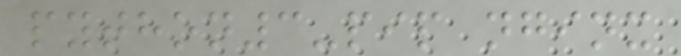python3-pip nginx
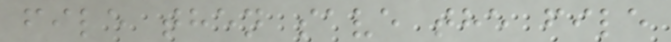file then save the file
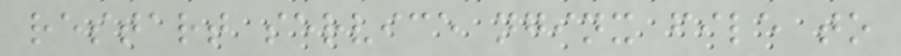restart service nginx file to
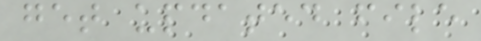get updated file
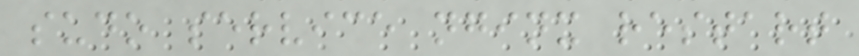sudo service nginx restart
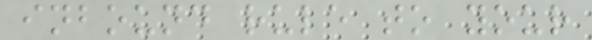inbound rule to your
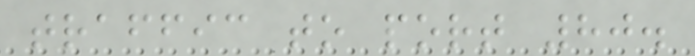traffic to port 80.
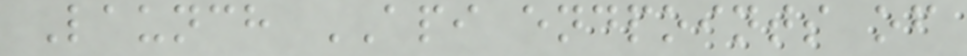Launch API endpoints of
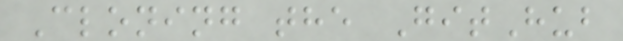Cloning the GitHub
